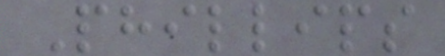Phillips
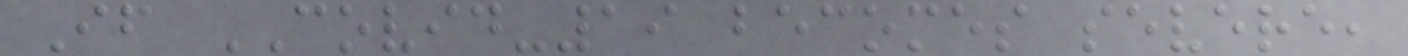If COVID-19 becomes severe,
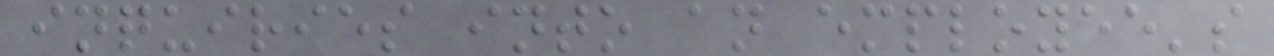inquiries into an employee's
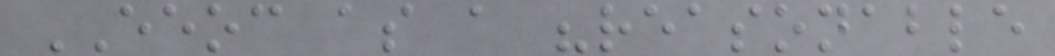EEOC as a "reasonable
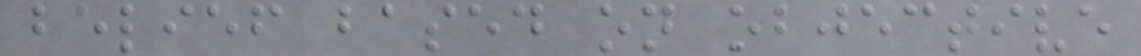belief based on objective
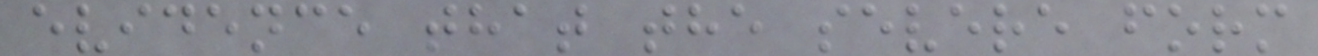evidence that the severe form
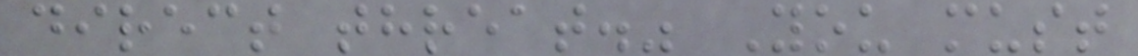direct threat." You must
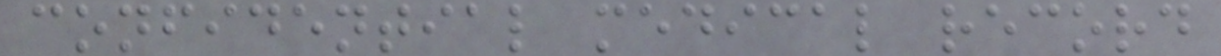confidential medical record
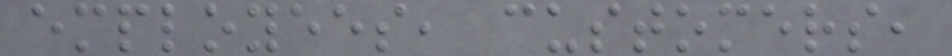employees, customers,
